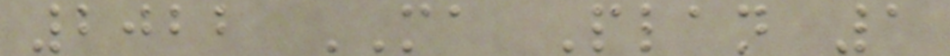2022 MA Plan 1
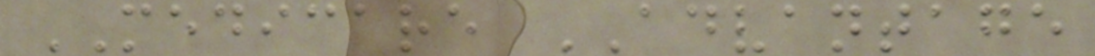MEDICARE ADVANTAGE
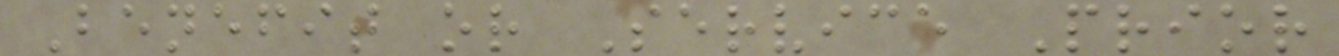Benefit or Service Prior
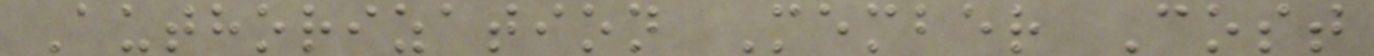Authorization Member Cost
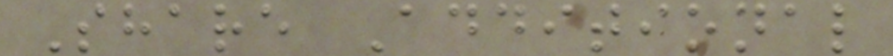Share Additional
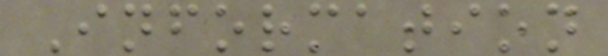Information
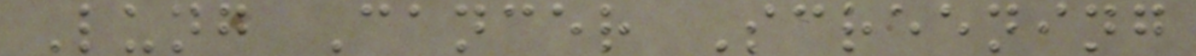Lung Cancer Screening
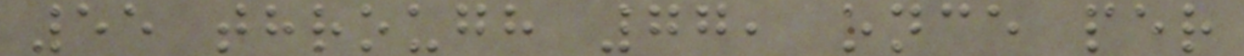55 through 77, once per
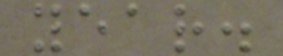year.
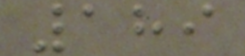189
